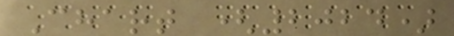Chart (2024)
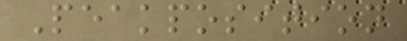Peakposition
